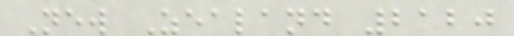New Zealand 2120
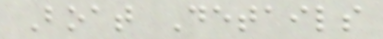Boat Details
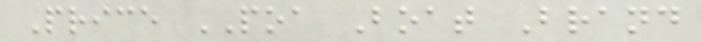Price POA Boat Brand
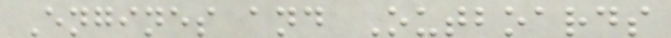Engines and Outboards
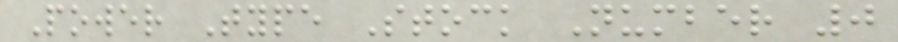Power Type Stock Number 0
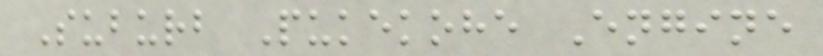Suburb Pukekohe Engine
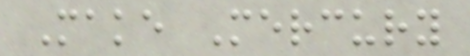Make Mercury
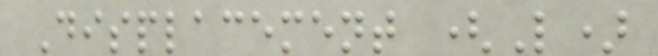Displacement (L)
